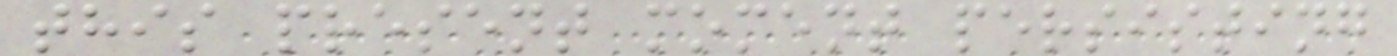this present moment persisting
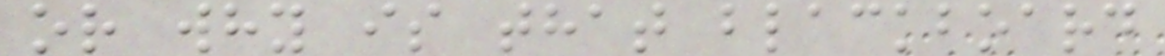or why is that blackboard
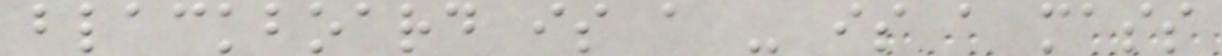blackboard is a - is a mass
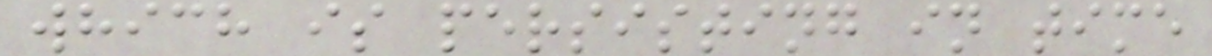which is persisting in time
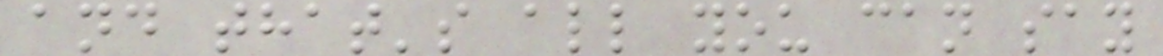and that's all you can say
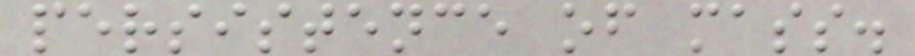persistence of mass.
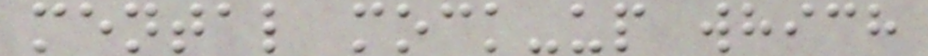mental mock-up which
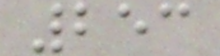253
